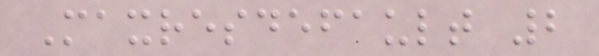Maxresdefault 2
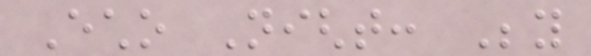Echo Night: Beyond
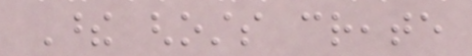These ghosts create
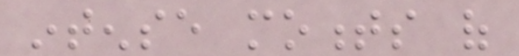intense moments of
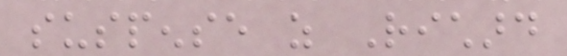suspense as Richard
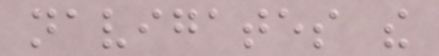navigates the
